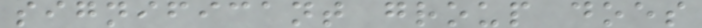significant group does
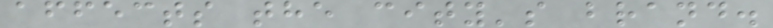affects the city's brand.
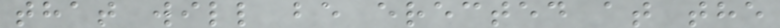that will be erected at the
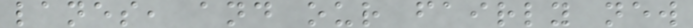lanes, and our fairly new
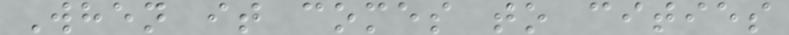When it comes to cities
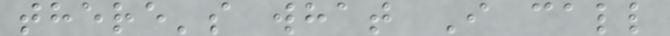there's what I call
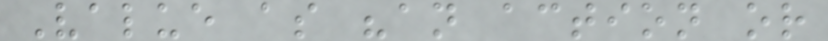Value as "an action or
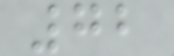72
